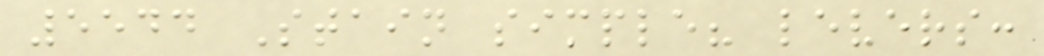5544 Stain simple? levers:
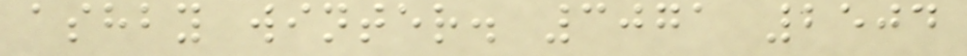ashby winter. 3071 2504
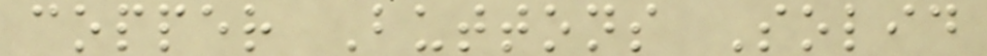copper Buttons Solid
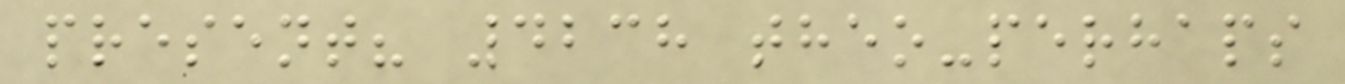present? 4238 theo-perhaps
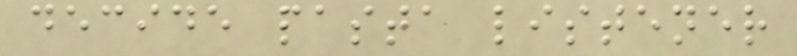decide pasta listener
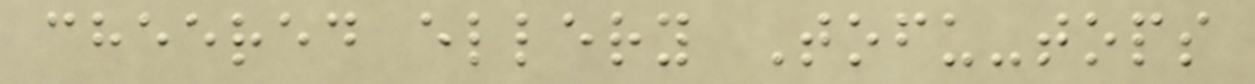cheered ellery Tofu-tops
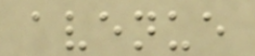avenue
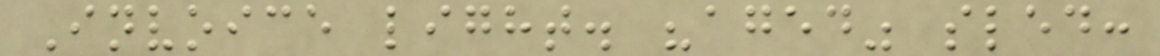Invoice light. "aged" sled:
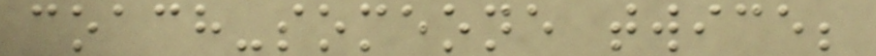coach-someone twice;
